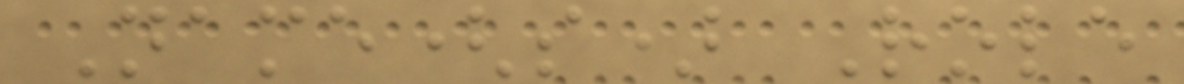Name(s) Role
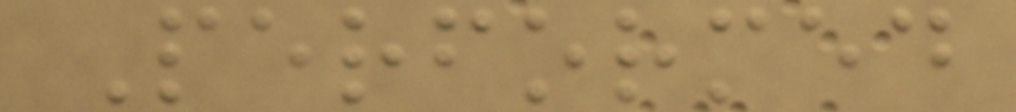Performed
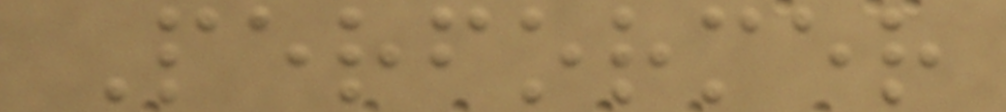Performer
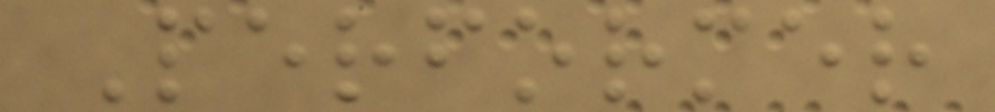Performer
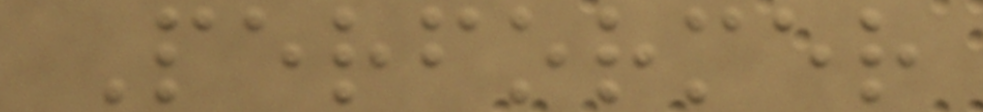Performer
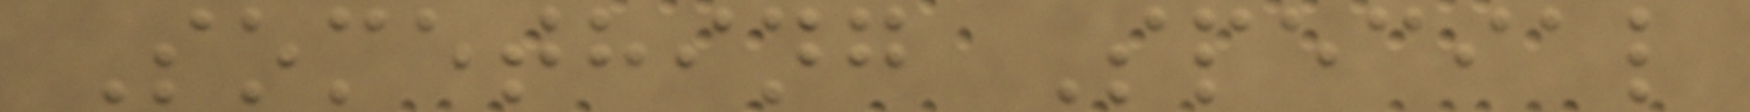Something Special
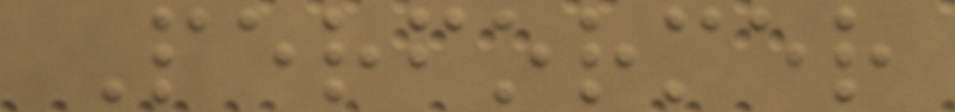Performer
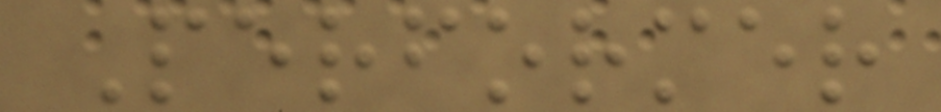Performer
